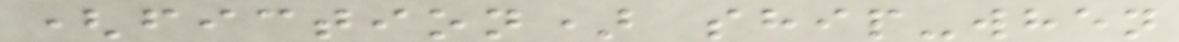(fiction) ship-when
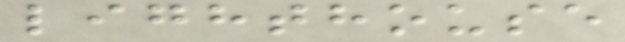lighthouse
